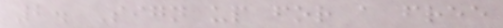2. Sign up for a free
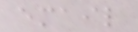email
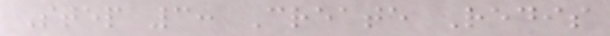Step 3: Create Redis
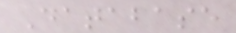Database
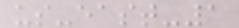us-east-1
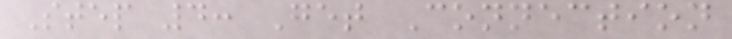Step 4: Get Connection
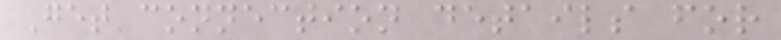Get connection details for
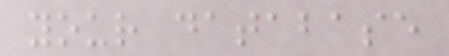your database
